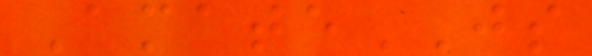AmateJS
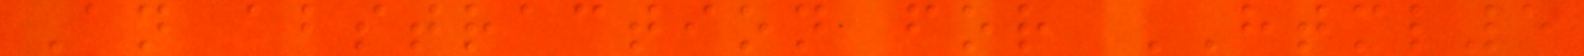An abstraction for HTML5
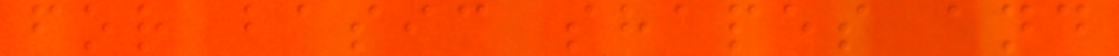for basic shapes and
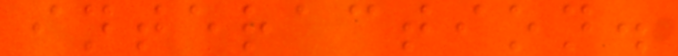interaction.
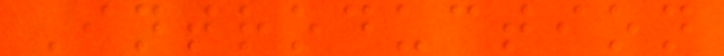Introduction
